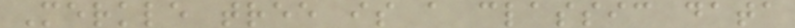Merkle tree is a classic data
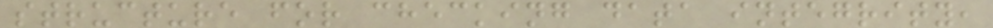structure for checking data integrity,
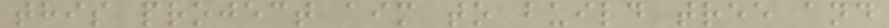this project aim to build tree and
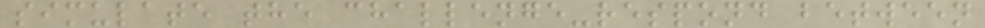simulate the challenge-respond between
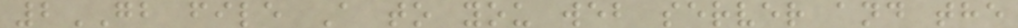2GB file A to you web server and the
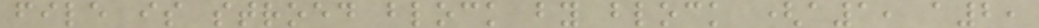file is stroed block by block (a1, a2,
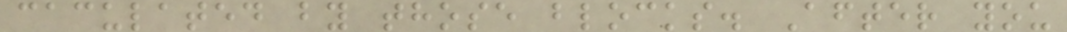caculated by those blocks. After you
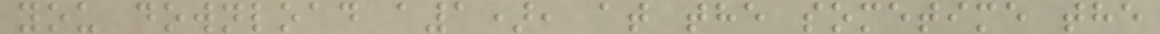you download a1), at the sometime the
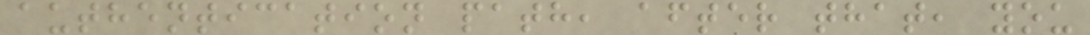authentication path, after that, you
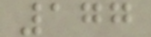177
